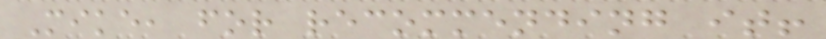Mike, for recommending it!
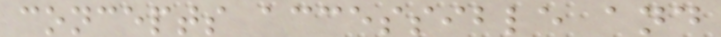concepts accessible and
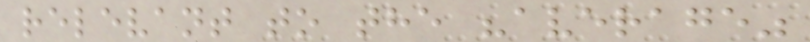relevant to the "average"
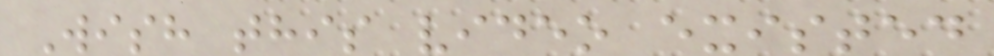Wish this video existed
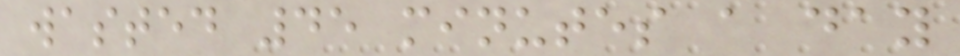wasted 45 minutes a day
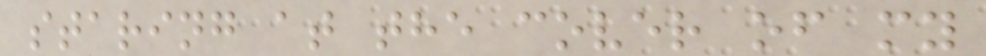staring at the cover of my
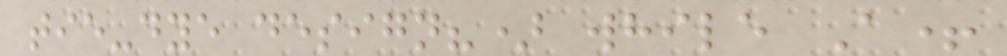tie-dye design?) while A+
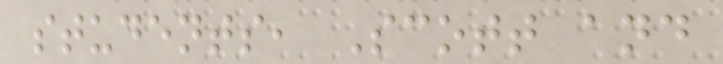students, Scott and
